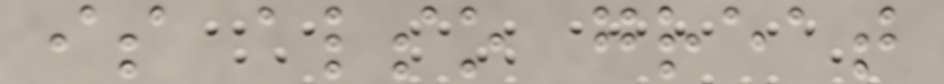is also great
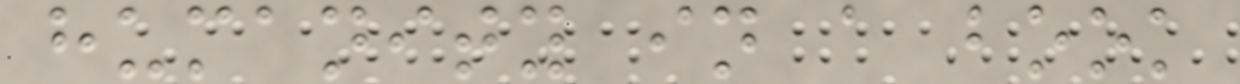humanity in a book
